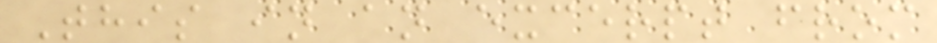This in an excerpt from
